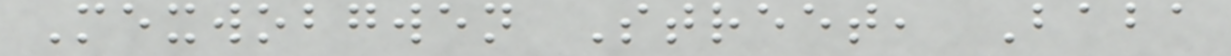Mexwobgwen Street, Baba
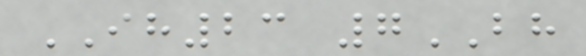IH23 7BH
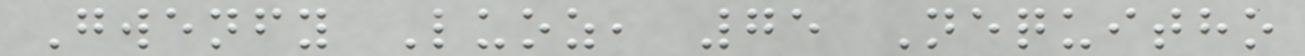Gwenfy Luoz, 75 Nequitho
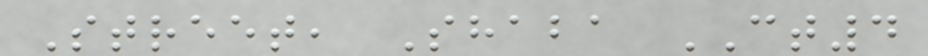Street, Shaba CT4
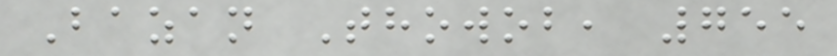Bazan Thowob, 755
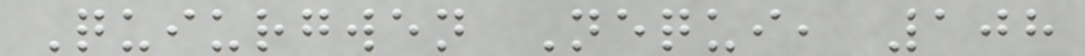Quiurgwen Nequi, 108
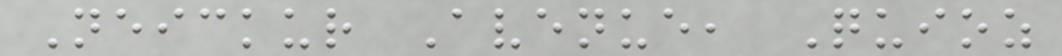Neickur Avenue, Quioz
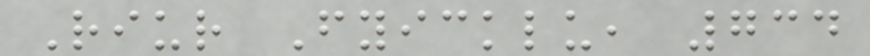Riur Fyicklu, 734
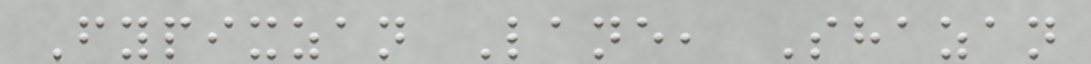Fypixzan Lane, Shazan
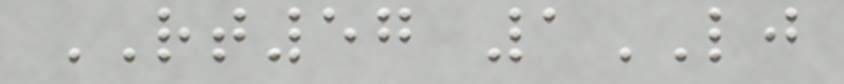RT57 1LJ
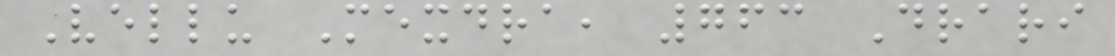Vellu Mexdra, 763 Drari
